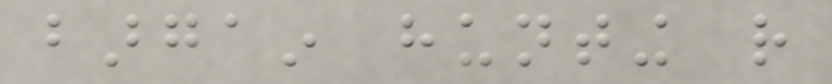bargain hunting rather
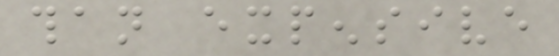than expensive
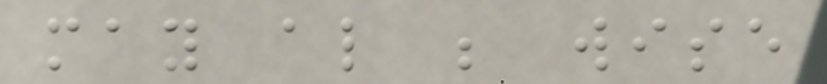may also be wise
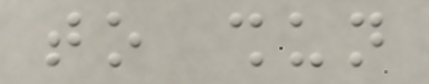to shun
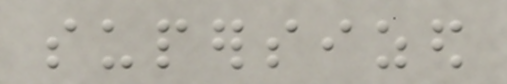supersized
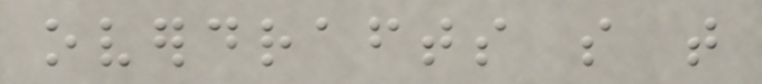overdrafts so that
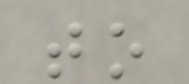to
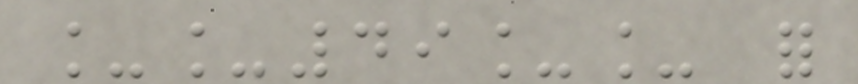__49__ for
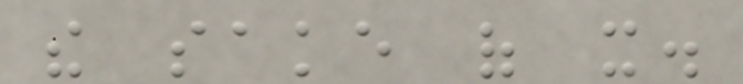the sake of it.
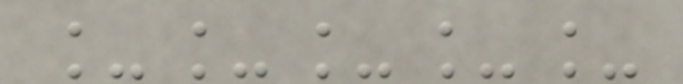_____
